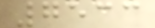7533
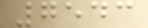7543
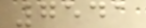7541
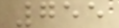755
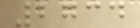2734
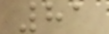81
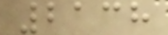2138
